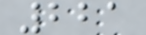221
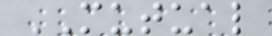MUTUAL
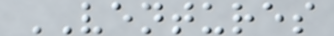VENTURES
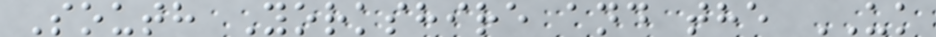South Yorkshire and the UK
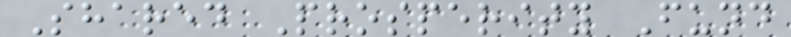Shared Prosperity Fund
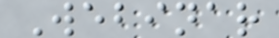Webinar
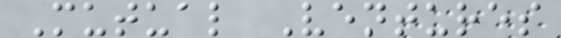Mutual Ventures
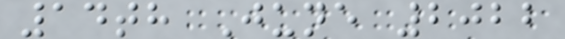14th June 2022
